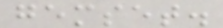gemset.
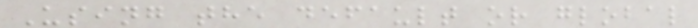Using the default or global
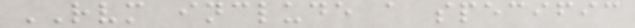RVM include a specific
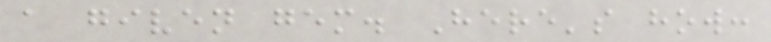a given gem. Here's how:
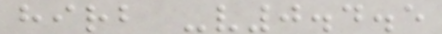hirb -v0.4.5
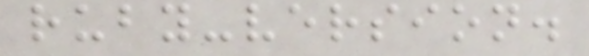ruby-version.
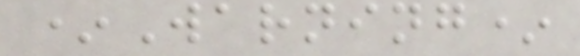*Warning*
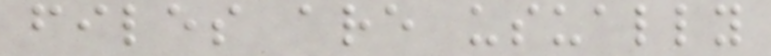files are usually
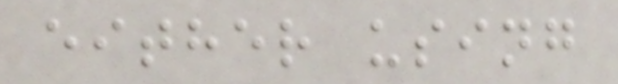either using
